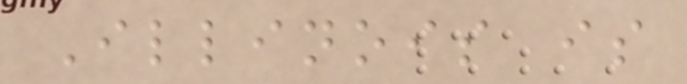Illinois is
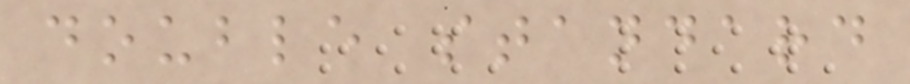double standard
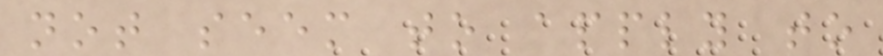not seem to apply to
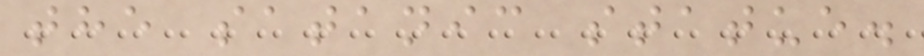the satanic statue.
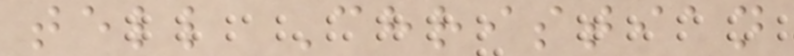tell Christian
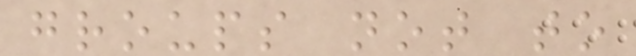groups not to
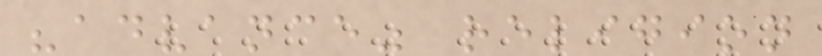"advance" religion
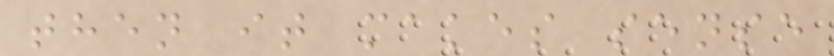then it makes sense
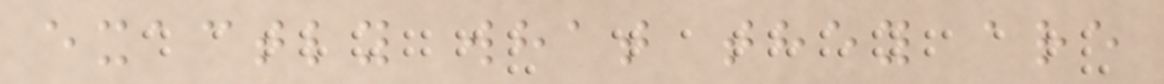exactly what they are
